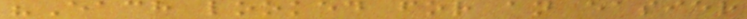"Each looked for an easier
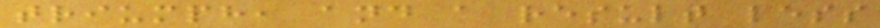triumph, and a result less
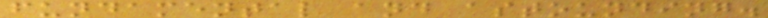fundamental and astounding.
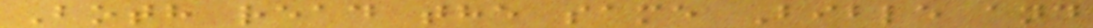Both read the same Bible and
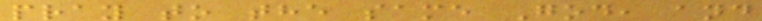pray to the same God, and
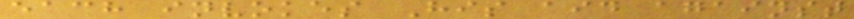each invokes His aid against
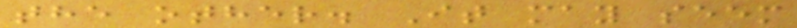the other. It may seem
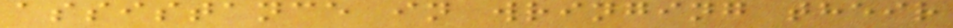assistance in wringing their
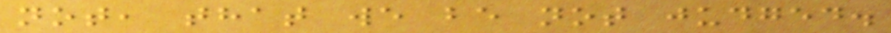not, that we be not judged.
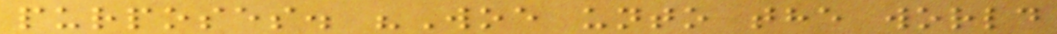purposes. "Woe unto the world
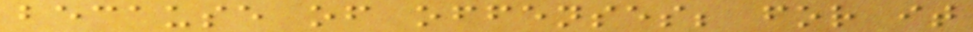because of offenses; for it
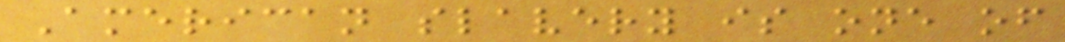American slavery is one of
